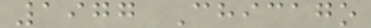1977 Chicago
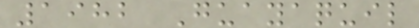1982 Guayaquil
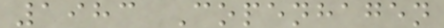1983 Copenhagen
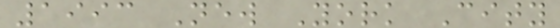1993 New York City
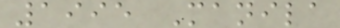1995 Manila
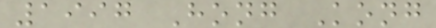1997 Hong Kong
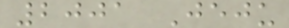2001 Jeju
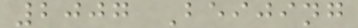2007 Beijing
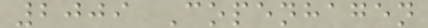2009 Copenhagen
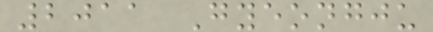2011 Gyeongju
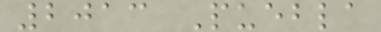2013 Puebla
